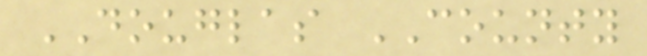DOUGLAS COUNTY
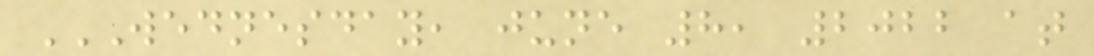WEDNESDAY, JUNE 8, 2022 AT
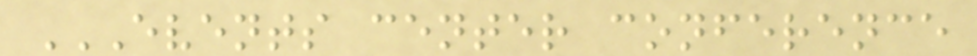EVENTS CENTER CONFERENCE
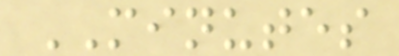MINUTES
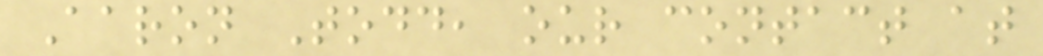Aaron Todd, our contact at
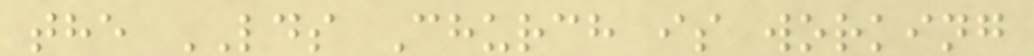the LDS Church is working
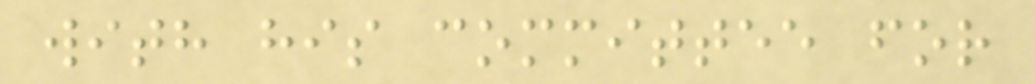with his committee for
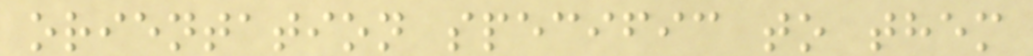orientation specific to them
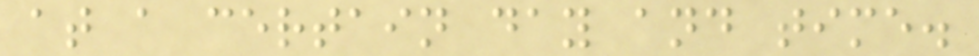at a certain day and time.
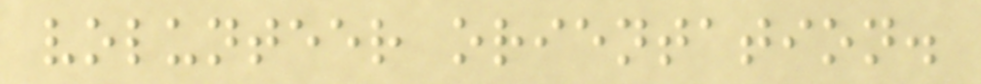volunteer orientation.
